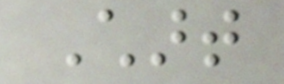Chart
